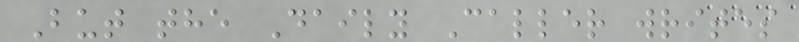But the Daily Caller writes
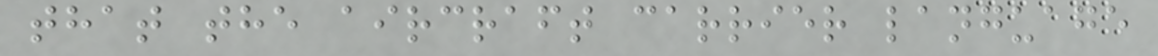that the aircraft carrier language
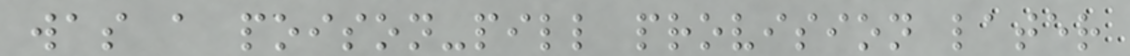was a poison-pill provision later
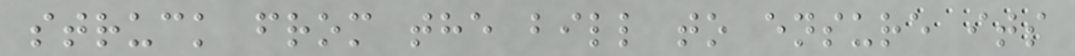struck from the bill to ensure its
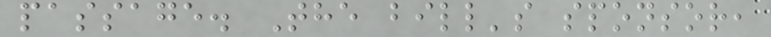passage. The bill's sponsor,
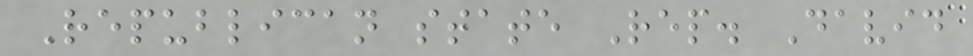Republican state Rep. David
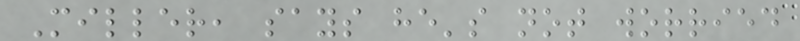Miller, says he's not worried
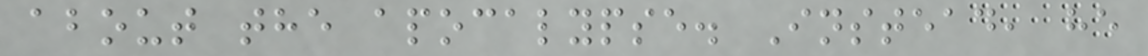about the apocalypse. Instead, he
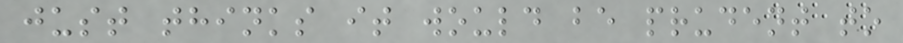just thinks it would be prudent to
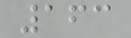163
